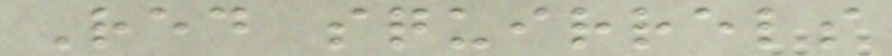Red squirrels
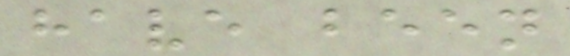have been
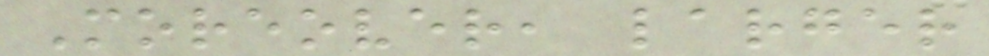Moreover, larger
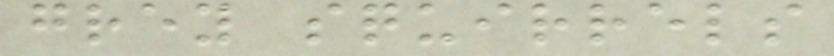grey squirrels
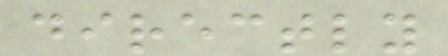directly
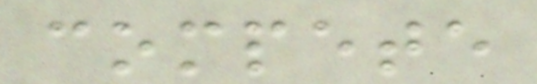compete
